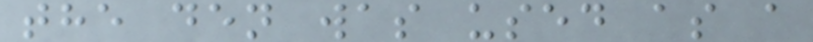the den was used as a
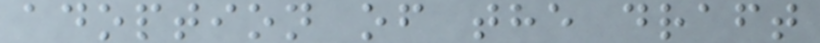adoption of the draft
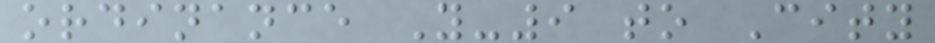ordinance Y-9 to City
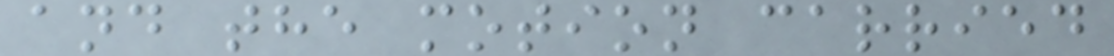and the motion carried
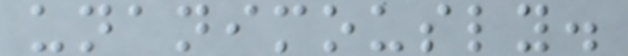unanimously.
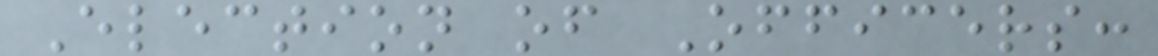Election of Officers:
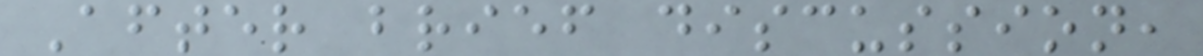After brief discussion,
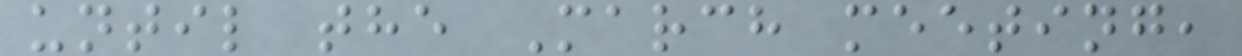until the March meeting,
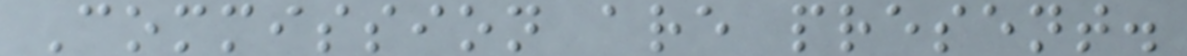Commission are present.
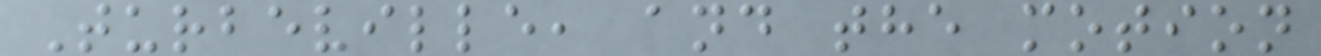Turbeville, and the motion
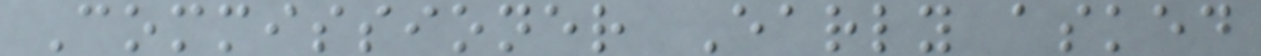Commissioner Early asked
